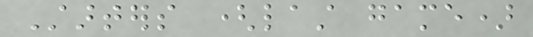Starters (last game)
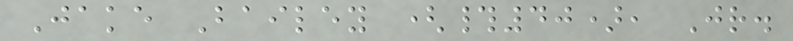Jake Bailey (#40), Jr.
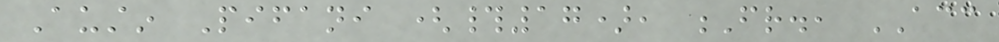Austin Pifani (#17), Fr., ACC
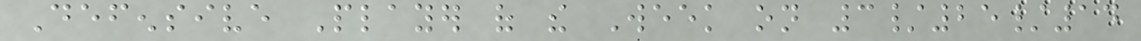Defensive Player of the Week on 3/25/14
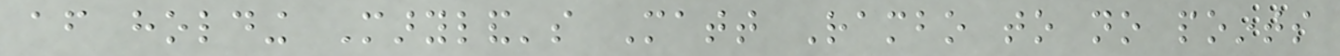after holding Maryland's Matt Rambo to no points
